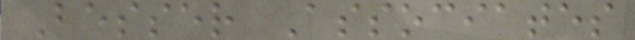Besser Associates
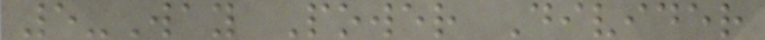5-Way Power Divider
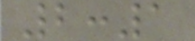2:1
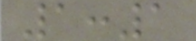1:1
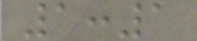1:1
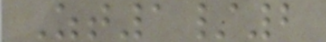Zt1/2
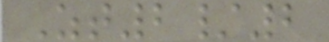Zt2/2
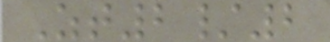Zt2/2
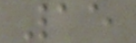15
